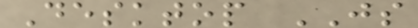Desktop JS
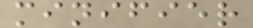minifier
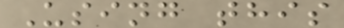Using this
